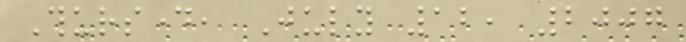Thursday, July 12, 2007
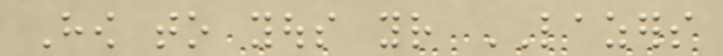How to yous your LAZERS
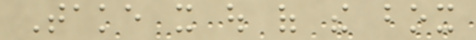Take it out of the box
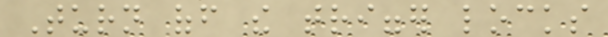Turn off the trigger locks
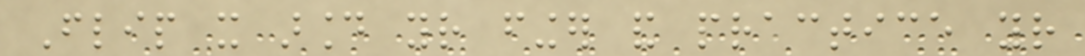Flip it around your finger and practice your
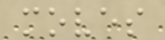moves
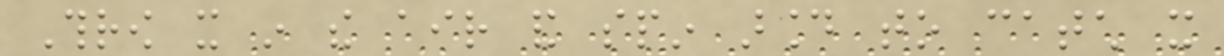Throw it in the air and spin around to catch it
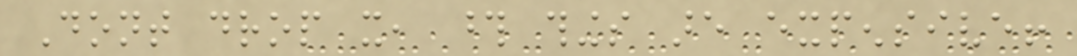Dont drop it, those things are expensive!
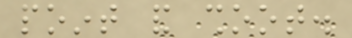point and shoot.
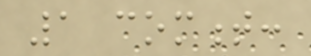1 comment:
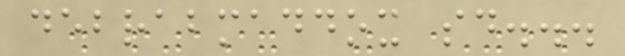debrabmaddox said...
